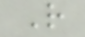R
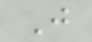J
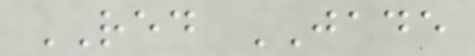RED JADE
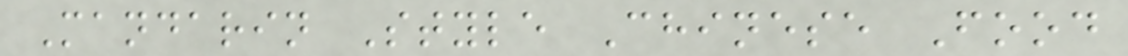Mandarin Style Chinese Food
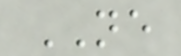NE
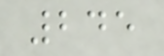245
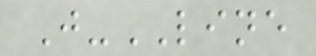J-LINE
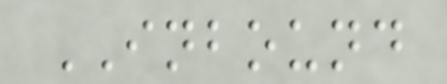INBOUND
